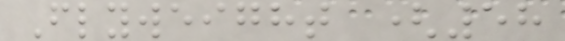Flyweight (58
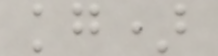kg)
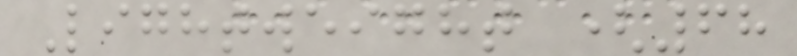Lightweight (68
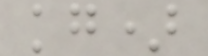kg)
